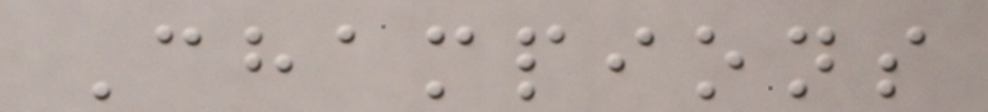Champions
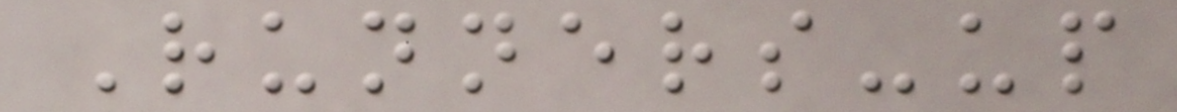Runners-up
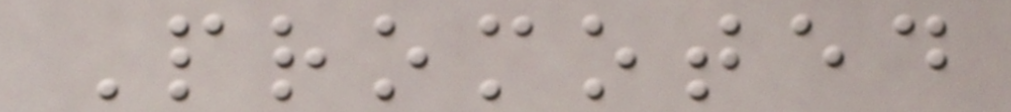Promoted
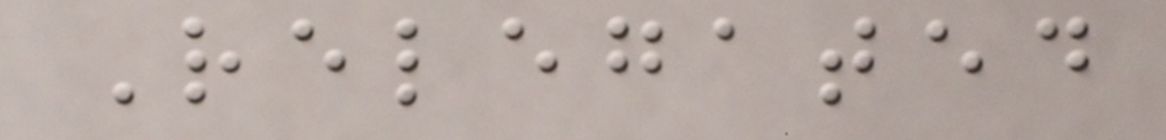Relegated
